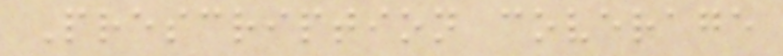Prescription coverage
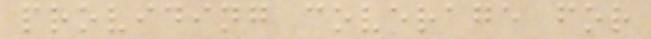providing coverage for
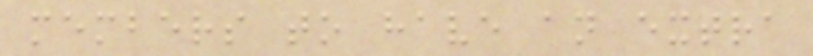members to have an extra
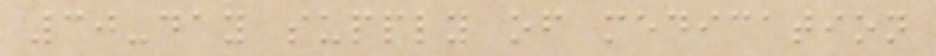30-day supply of medication
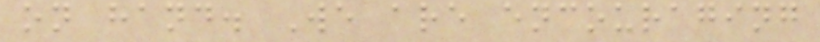on hand. We are encouraging
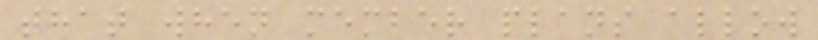that when member plans allow
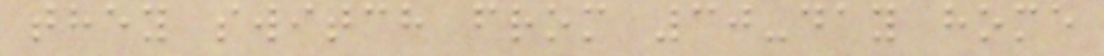they switch from 30-day home
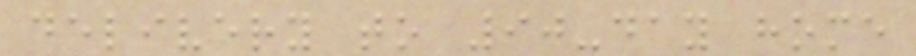delivery to 90-day home
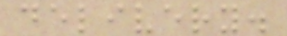delivery.
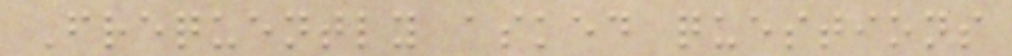Frequently asked questions
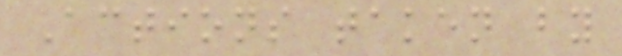Actions taken by
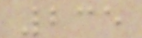235
